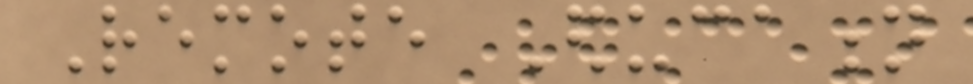Remote Education
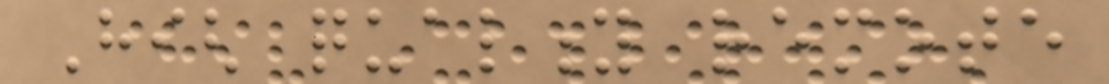High quality remote
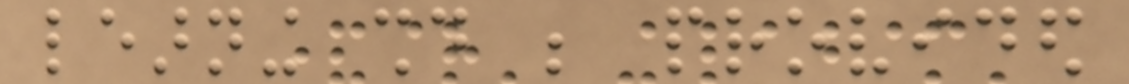learning should be provided
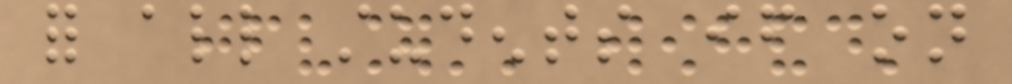for all students if on
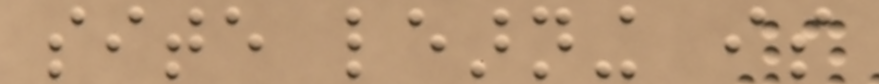site learning is
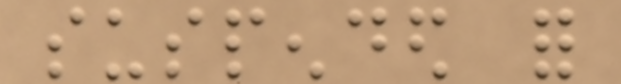suspended for
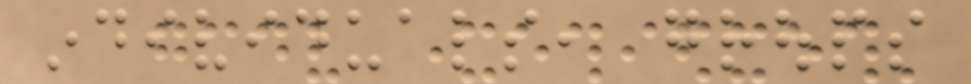individuals, groups
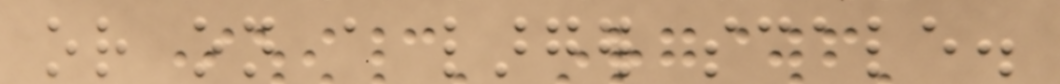or on a larger scale.
